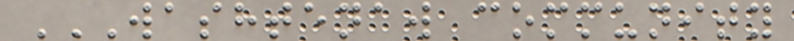WASHTENAW COMMUNITY
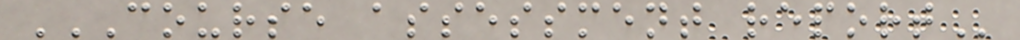COURSE ASSESSMENT REPORT
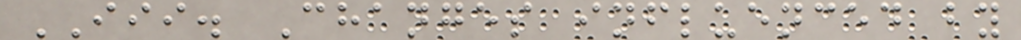III. Changes influenced by
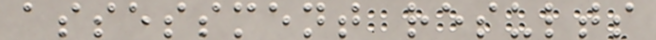assessment results
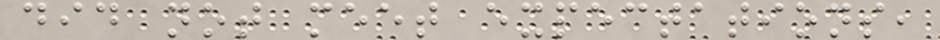did not meet expectations,
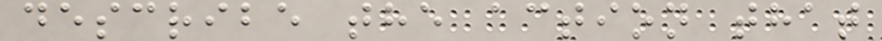describe the action that
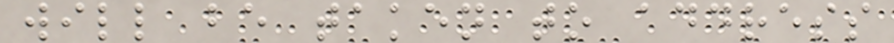will be taken to address
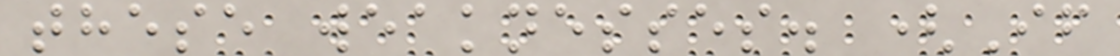these weaknesses. (If
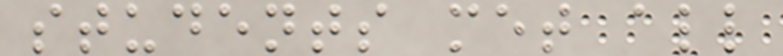students met all
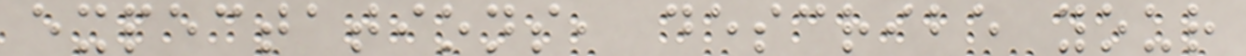expectations, describe your
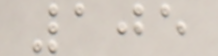105
